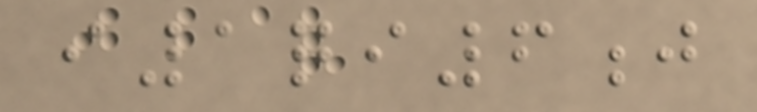i1qi6j
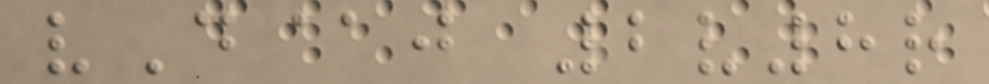vD@j 2v8r
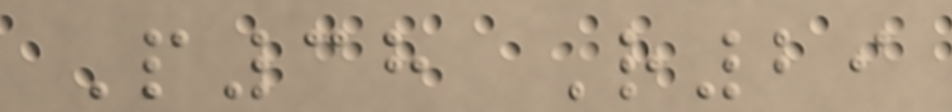P38 R29
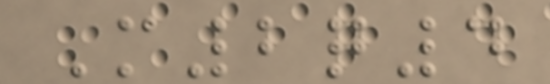M2q4
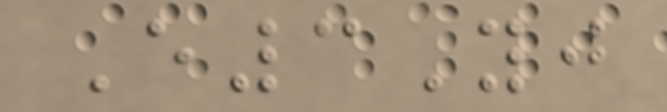E3Yj
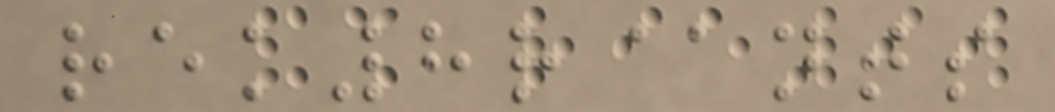rek8r@nts
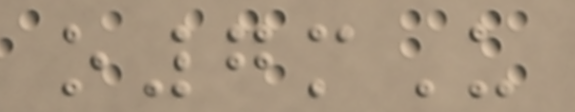o7mU
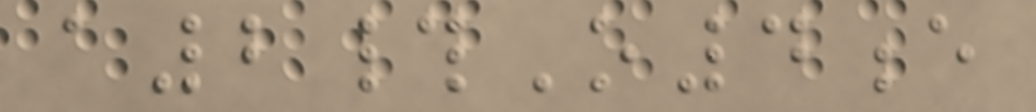a2#O4e
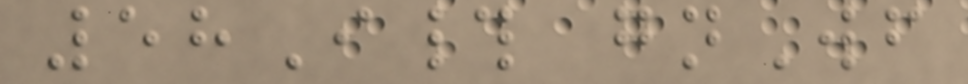58I# gnWf
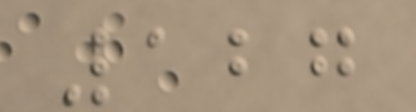127
